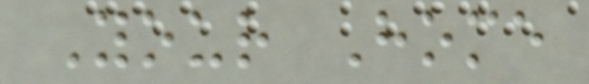Your Home
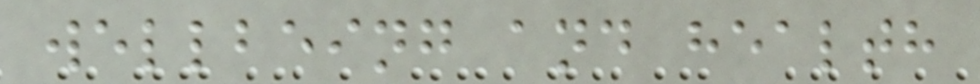wellbeing and health
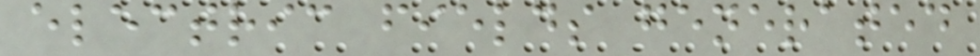electric fields generated
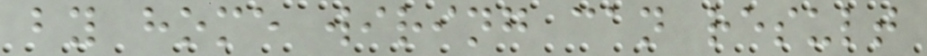by home wiring can result
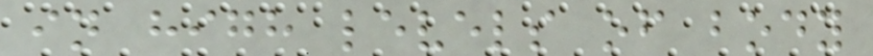in high levels of body
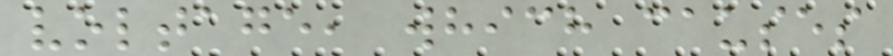voltage, which causes
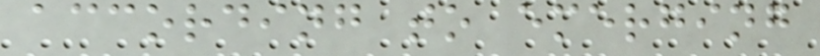according to emerging
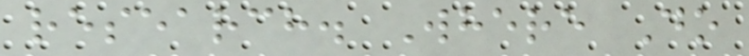research. Where Do
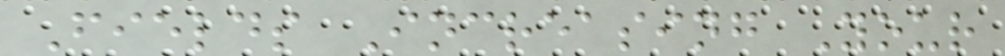Fields Increasing Your
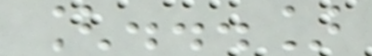[...]
